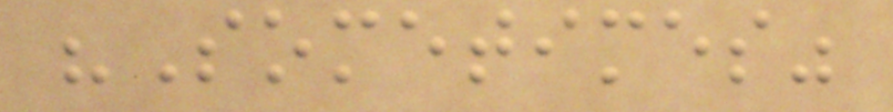"Sometimes"
